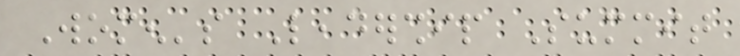Women's Leadership Summit
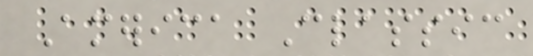America Classic
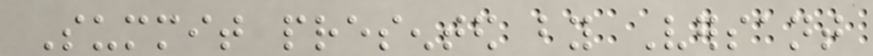Summit presented by Versant
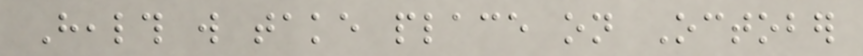Health will take place on October
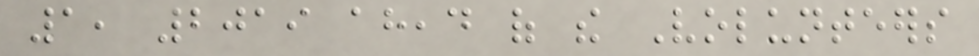1, 2019 ahead of the Volunteers
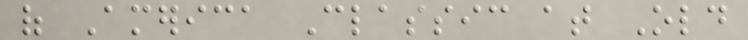of America Classic at Old
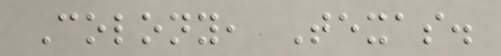Colony, Texas.
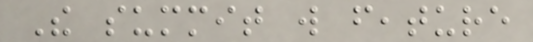The summit will feature
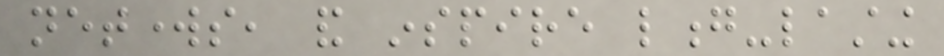networks, and inspire long-lasting
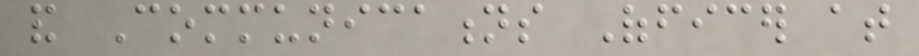and Communications Officer at
